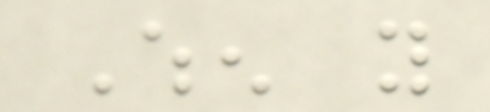When you
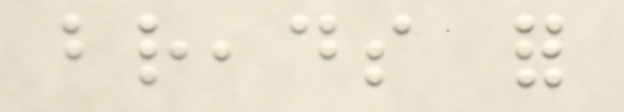breads for
